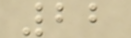22
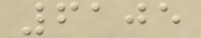6105
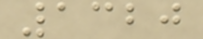1320
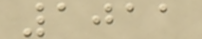1011
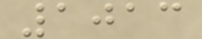1013
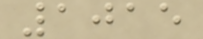1015
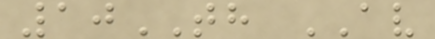10TH AV
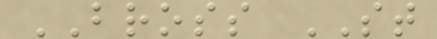BROSS ST
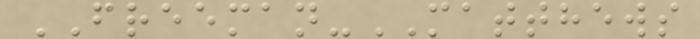FREEMAN-MATTHEWS
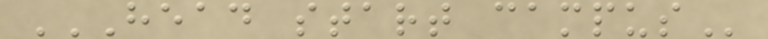HEAD START CAMPUS
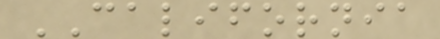CALIFORNIA
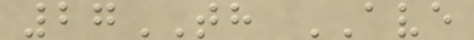27TH AVE
